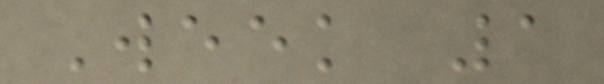Week 1
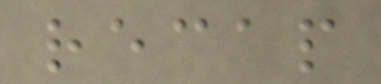recap
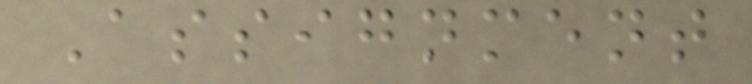Assignment
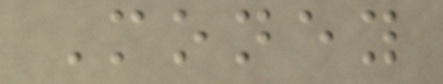Money
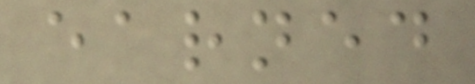earned
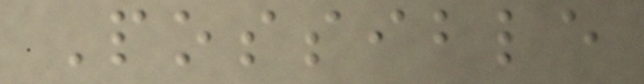Possible
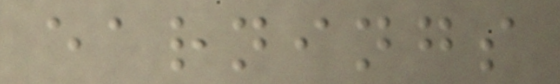earnings
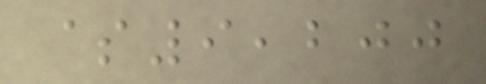$9,200
